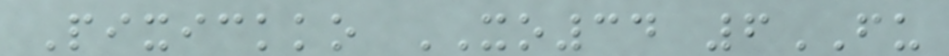Pixickko XO34 6FU
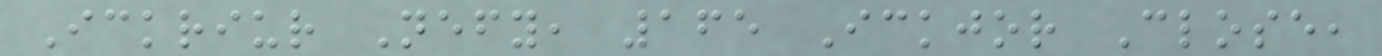Ickriur Nefy, 165 Ickjor Close,
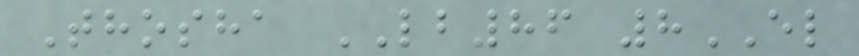Thosha LB86 8EL
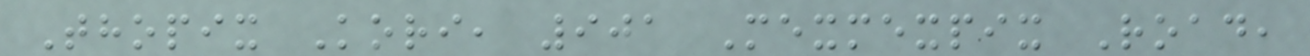Thopix Kori, 901 Mexmexpix Road,
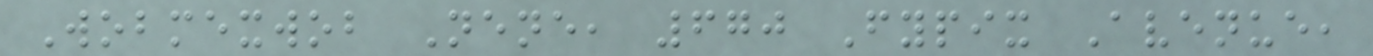Wobmexwob Nene, 670 Fypix Avenue,
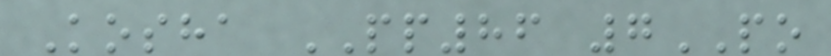Kosha PP86 7PO
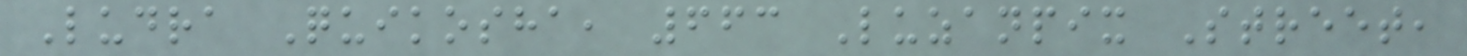Ludra Quikosha, 663 Luzanpix Street,
